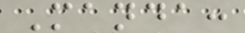Manda:
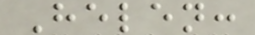Helen:
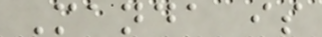Manda is
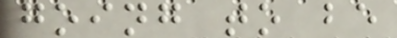going to be
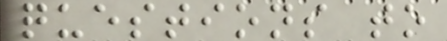questions to
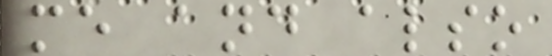me and also
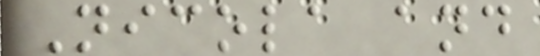Nicola and
